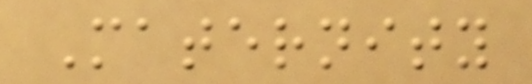Maternity
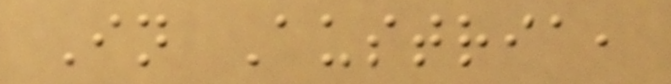In Austria,
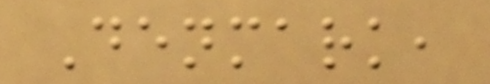Denmark,
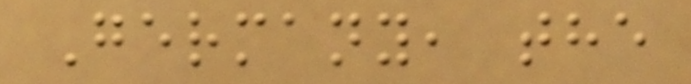Germany, the
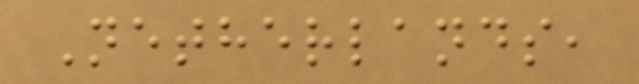Netherlands,
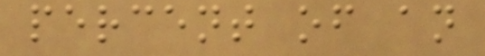percent of an
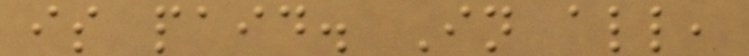is paid. In all,
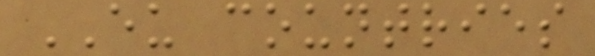EU countries
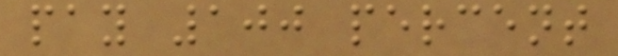pay 100 percent
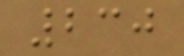230
